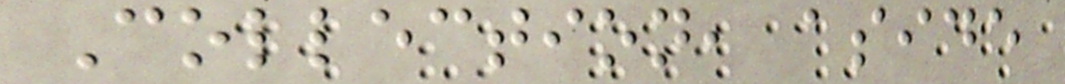Collection, aside
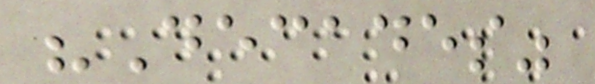"Decades"
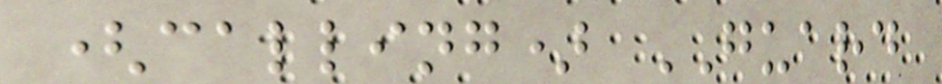(calling) GUARD
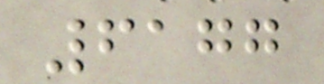6177
